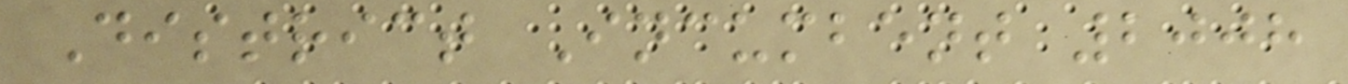District Incumbent 2008
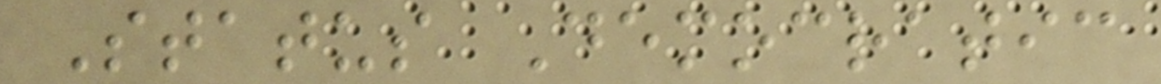Status Democratic
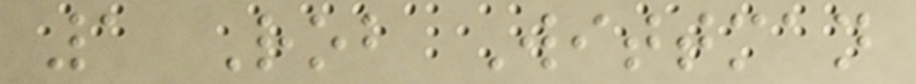1 Rob Wittman
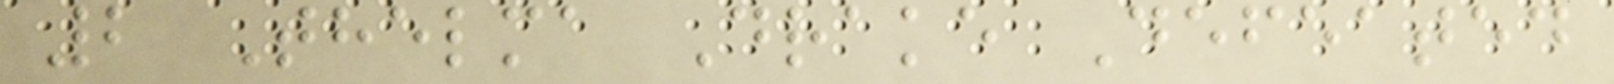2 Thelma Drake Defeated
